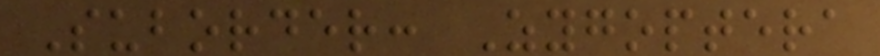Suborder: Zygoptera
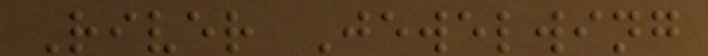River Jewelwing
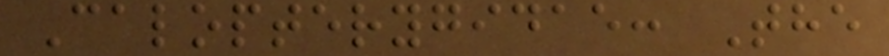Calopterygidae: The
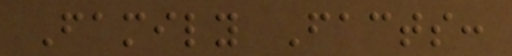Family Facts:
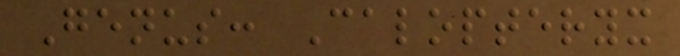Genus: Calopteryx
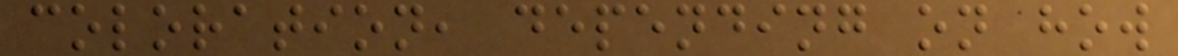coloration, depending on how
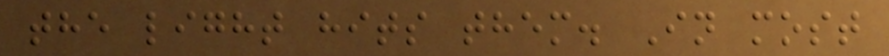the light hits them. In most
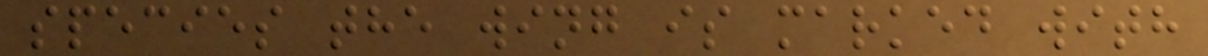species the wing is marked with
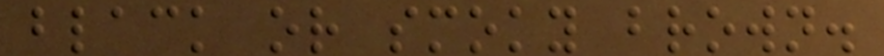black or smoky brown.
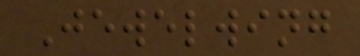Jewelwing
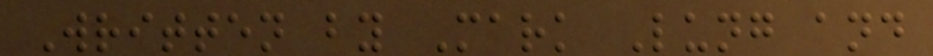Written by Mark Lung and
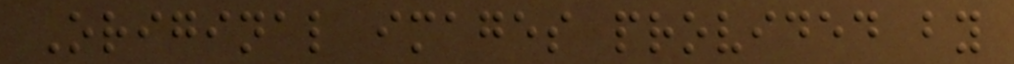Original images provided by
